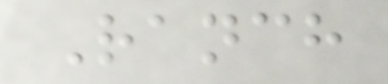Ranch
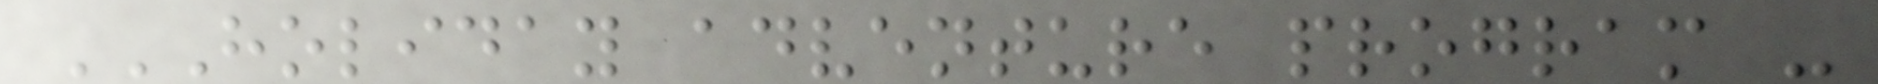HOLIDAY ADVENTURE PROGRAM -
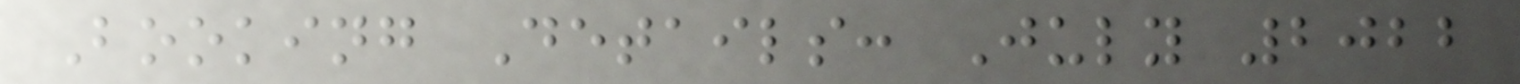Booking Details: July 2022
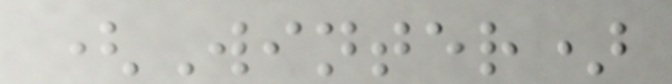(Winter)
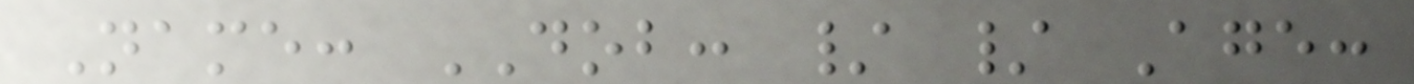Name: DOB: / / Age:
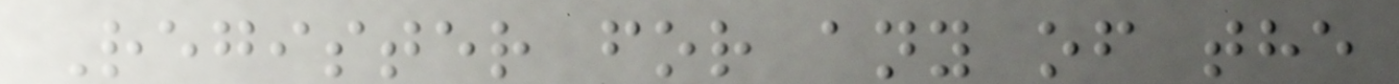Register for any of the
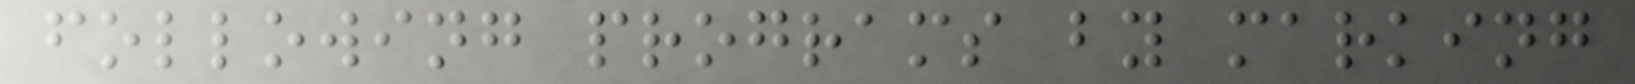following programs by marking
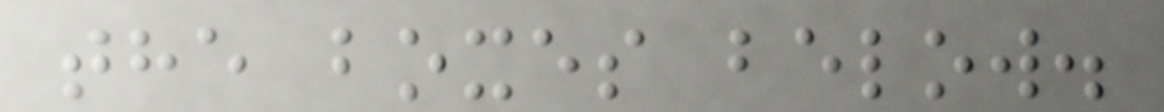the boxes below.
